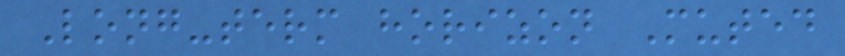Long-term horizon Muted
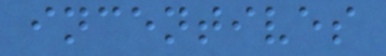incentives
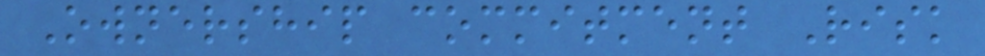Ownership commitment Risk
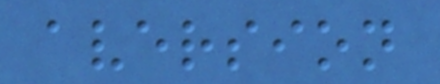aversion
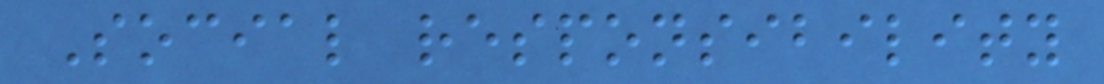Social responsibility
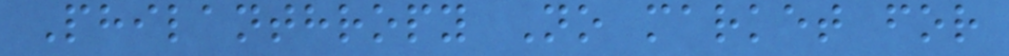Philanthropy No market for
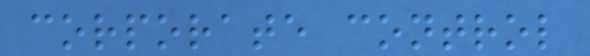corporate control
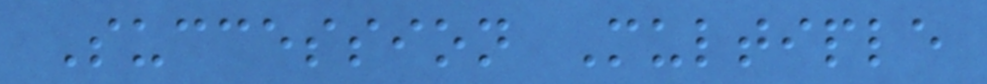Succession Multiple
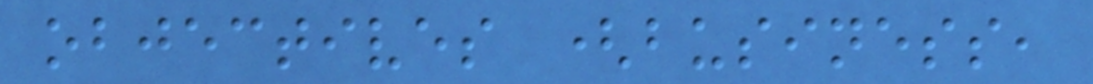objectives (business,
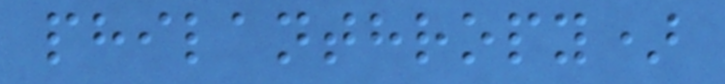philanthropy)
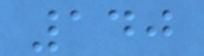140
